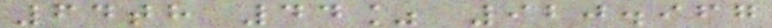64th 44% 920.967
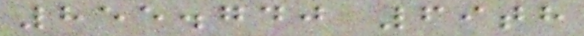855.740 69th
